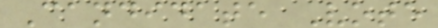Candidate Vote
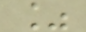%
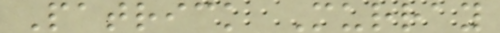Patrick Murray
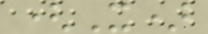(X)
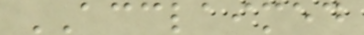ACCLAIMED
